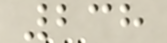238
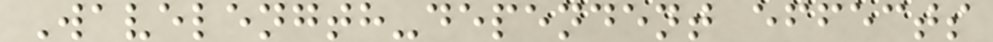Wavelength-dependent effects
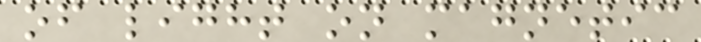of light on magnetic
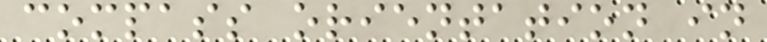compass orientation in
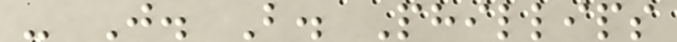- J. B. Phillips
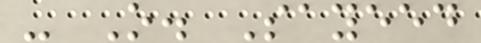- O. Sayeed
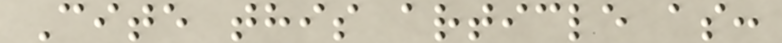Cite this article as:
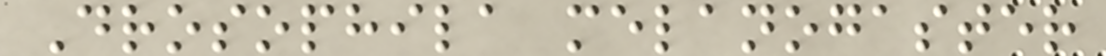Drosophila melanogaster
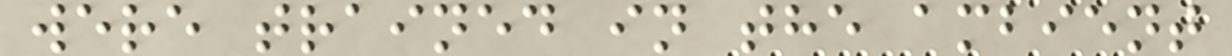were trained in the ambient
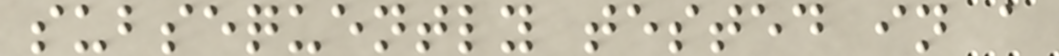subsequently tested in a
